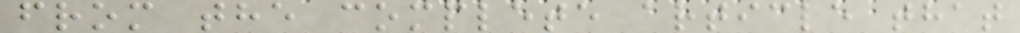from the complete article that
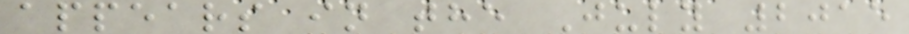appears in the July 2015
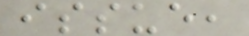issue,
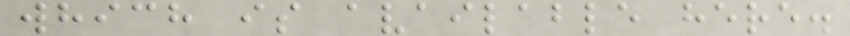which is available here.
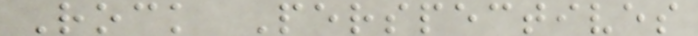Rock Perspectives
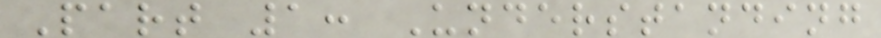Part 1: Understanding
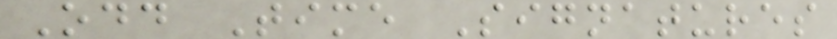Odd Time Signatures
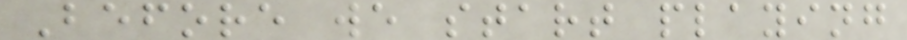Before we start playing
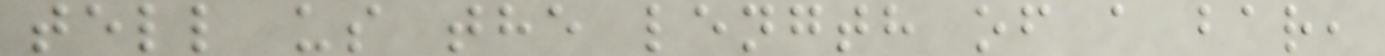tell us the length of a bar,
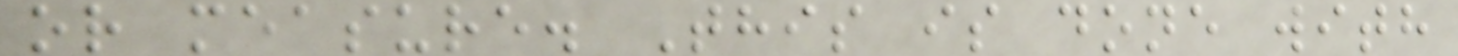or measure. This is done with
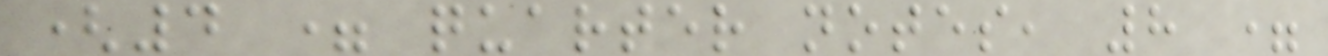(4 = quarter notes, 8 =
